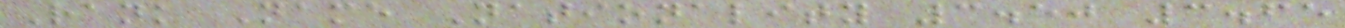Rank Name Nationality 3.50 3.65
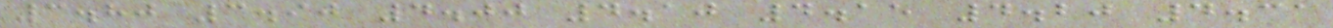3.80 3.90 4.00 4.10 4.15 4.20 4.31
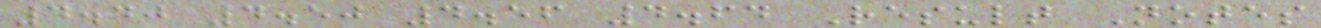4.40 4.50 4.56 4.64 Result Notes
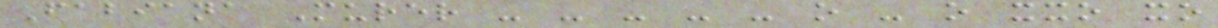Fabiana Murer - - - - - o - o xxo xo
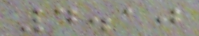4.10
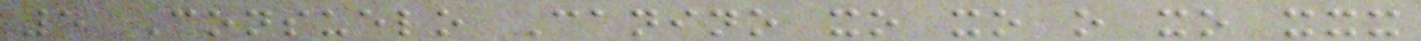5 Consuelo Canino xo xo o xo xxx
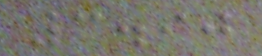3.90
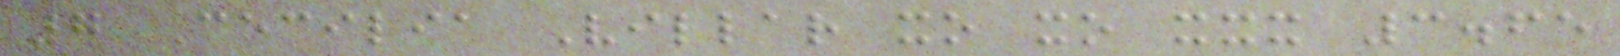7 Cecilia Villar xo xo xxx 3.65
